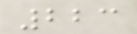223
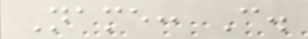Name: C.
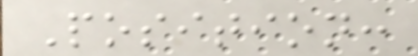Position:
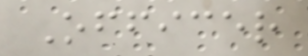Officer
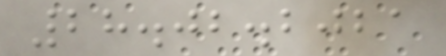28.02.2021
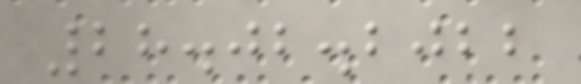28.02.2022
